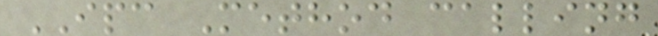IPC Method calling
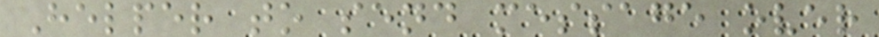Helper to send message over
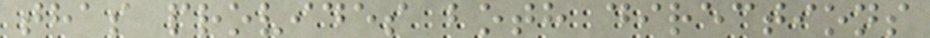thas provides both directions
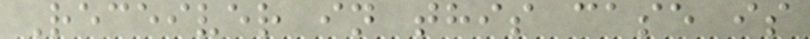Receiver in this case is
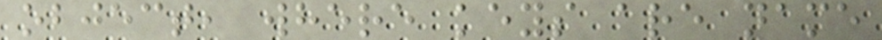object, where keys are name
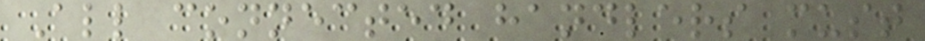All connected handlers must
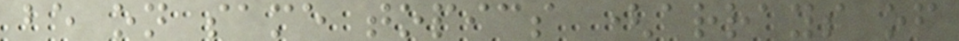be on same topics (arrays of
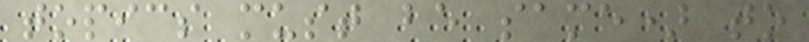topics must be same) to
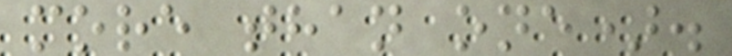more than one).
